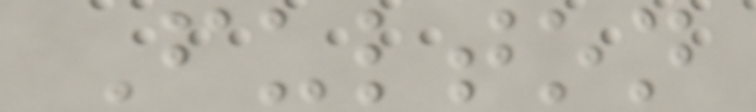Fulton
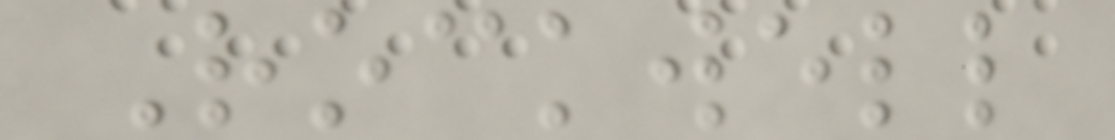Rockwell
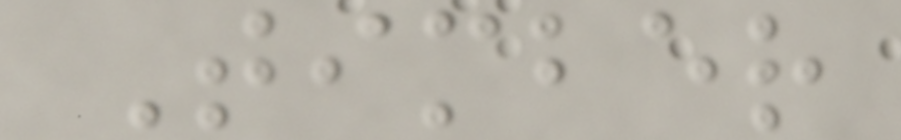Timber
